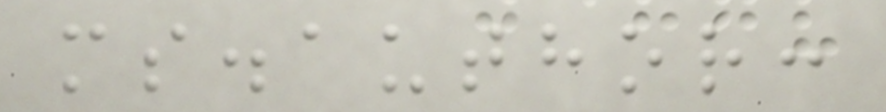ms.author:
